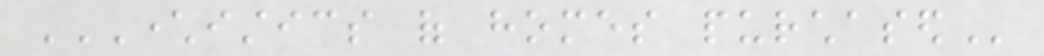CHARACTERISTICS OF HOMES PURCHASED
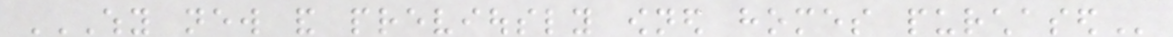WHY NEW AND PREVIOUSLY OWNED HOMES PURCHASED
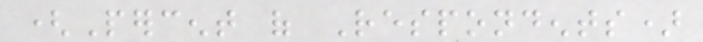(Percent of Respondents)
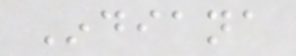Indiana
